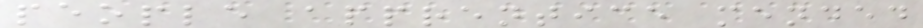people apprentice mended
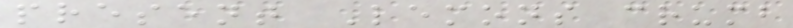present Lemons crumb
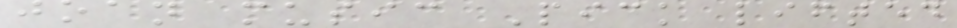joan music Pick lifted
